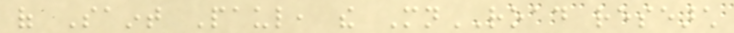of Saint Paul, the MnROAD research
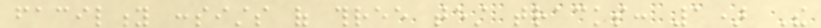facility consists of three test tracks: 1) The
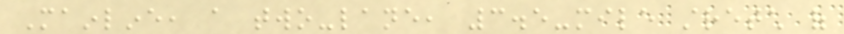Mainline, a two-lane, 3.5-mile stretch of
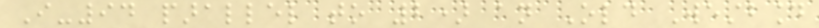I-94 parallel to 2) an Old Westbound
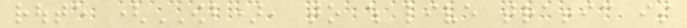route (OWB), to which live traffic is
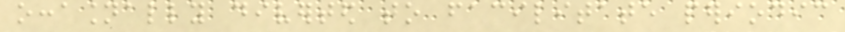occasionally diverted to facilitate periodic
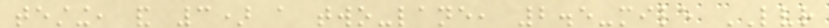testing, and 3) a two-lane, 2.5-mile LVR
